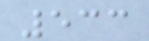533
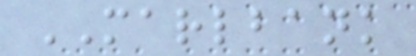MARLBANK
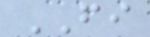FI
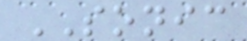SONIC
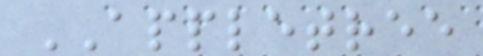APPLETREE
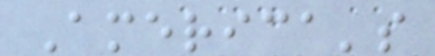America's
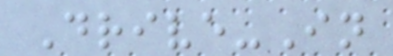Drive-In
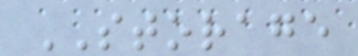STORAGE
